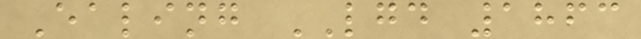Ealing LGD 1863
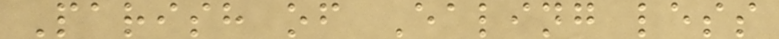Parish of Ealing less
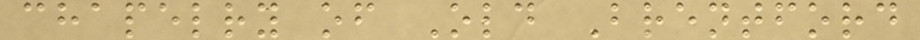chapelry of Old Brentford
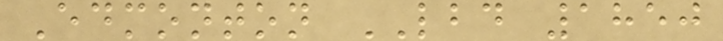Edmonton LBD 1850
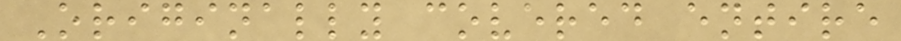Originally covered entire
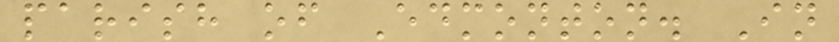parish of Edmonton. In
